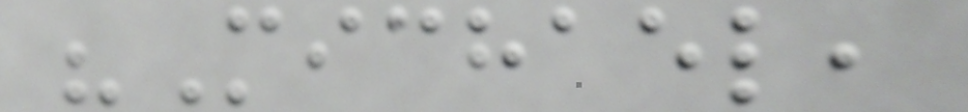"Michael,
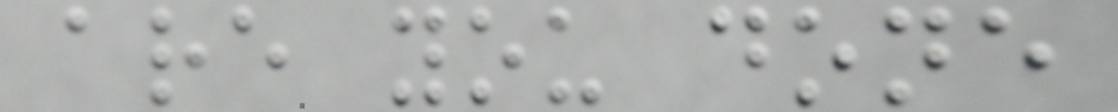are you done
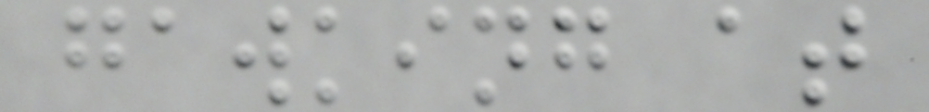gawking at
